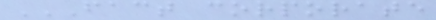FACT CORPORATE
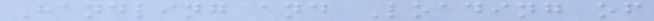Handling and Loading of
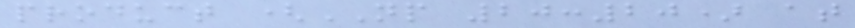product (NP 20:20) at
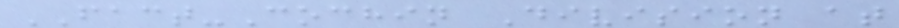FACT-Cochin Division at
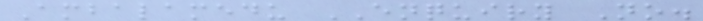Ambalamedu ENQUIRY No.
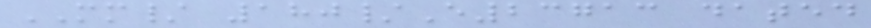MM/ 180/E23713 dated
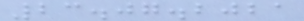23.07.2021
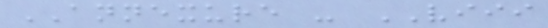ANNEXURE - VIII
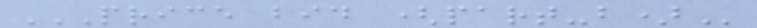PRICE BID (PART-B)
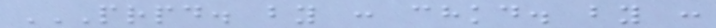PRPD. BY : CHKD. BY :
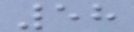58
